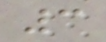3
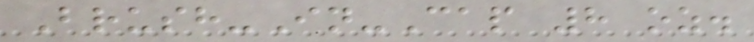Brush-In-Cap 8 oz.
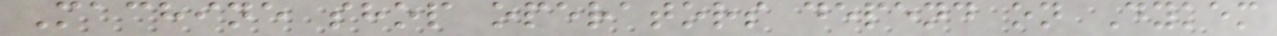Machine shop operators depend on Dykem
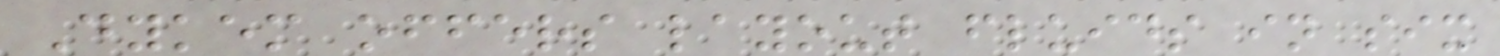Dykem offers layout fluids in six
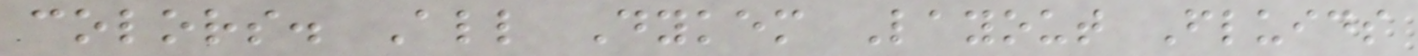colors. All Dykem Layout Fluids
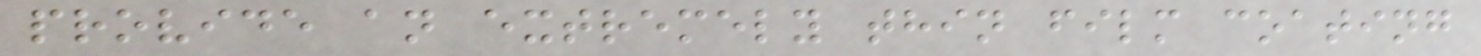provide an extremely thin film coating
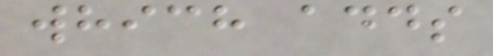which adds
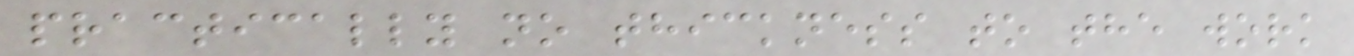practically no thickness to the work
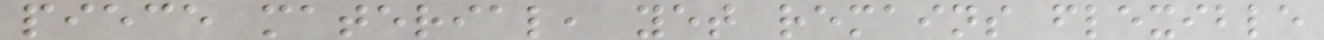piece material, yet remains flexible
